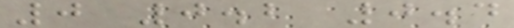0 0.2 0.4
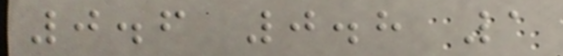0.6 0.8 1
